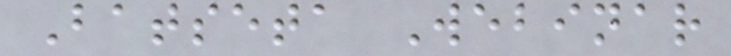Batseta Webinar
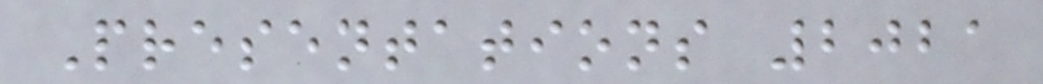Presentations 2021
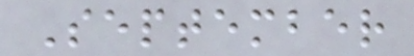September
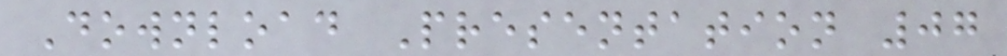Download Presentation 07
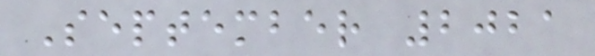September 2021
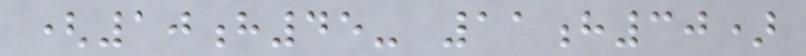(10h45- 11h30)
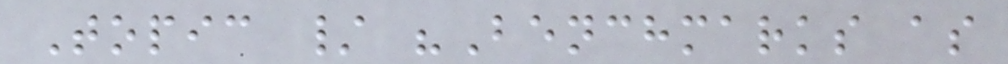Topic / "Benchmarks as
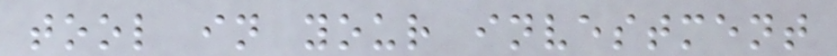tool in your investment
